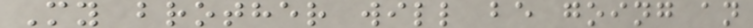My brother will be going an
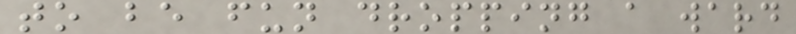to be fun dropping a ward
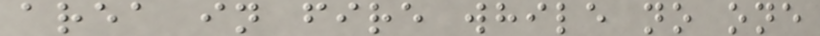area in fire while no one
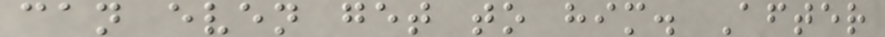can even get to him. After
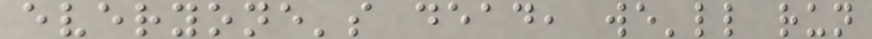everyone's dead, we'll run
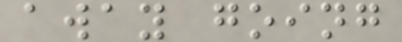away going
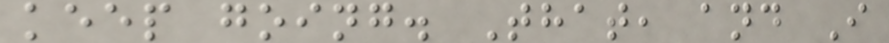keep going. That, and I
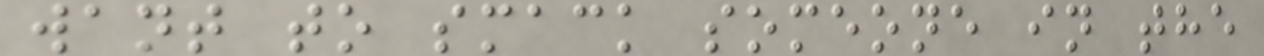want to smack someone in the
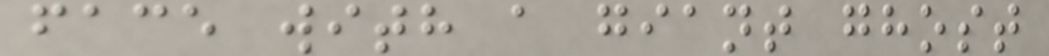face with a giant ghost
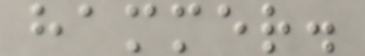hammer.
